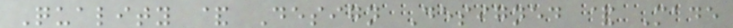Quality & Design Designed & Made
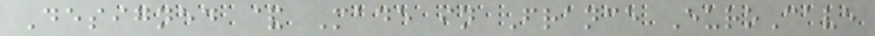Designed & Made in France EuroCave
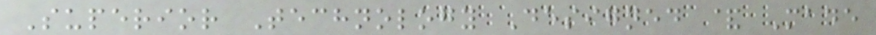Superior Technology Designed & Made
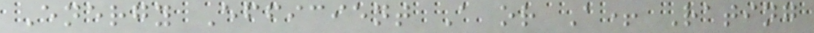Energy Efficient A or A+ Rating
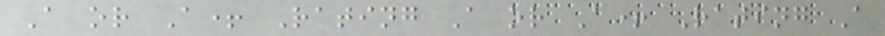A or A+ Rating A or A+ Rating A
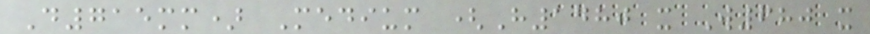D715mm) Medium (H1480 x W680 x
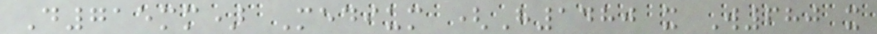D715mm) Medium (H1480 x W680 x
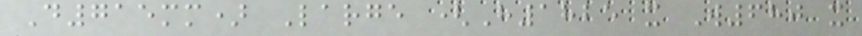D715mm) Large (H1825 x W680 x
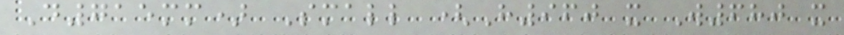D715mm) Small (H960 x W680 x
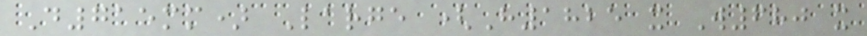D715mm) Large (H1825 x W680 x
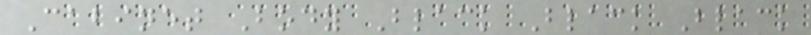Cabinet Body Black Black Black
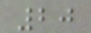20
